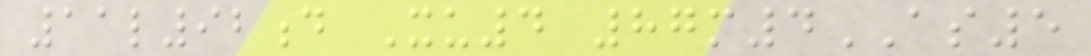11l92d Xu4 87m4AS5
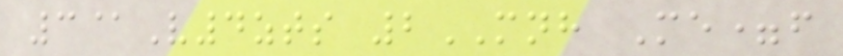3@V4zts 2MNH Me=f
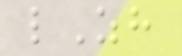lZh
